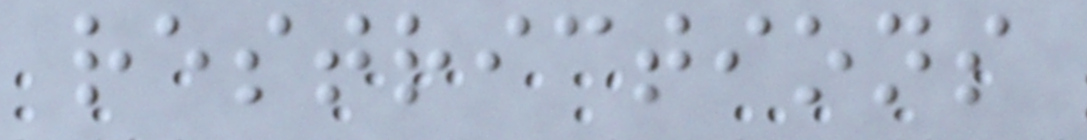restrictions
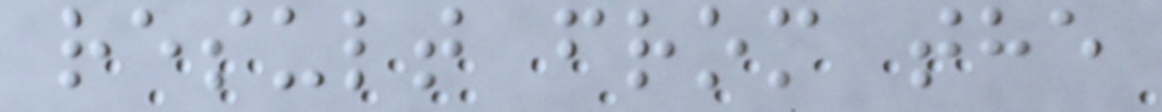result from the
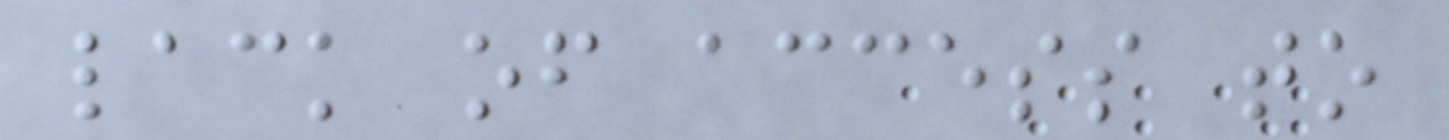lack of access to
